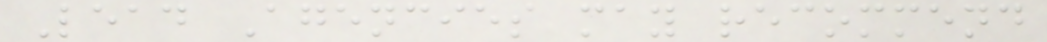Lead Agencies may recommend
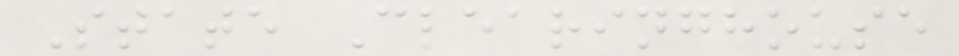State Clearinghouse
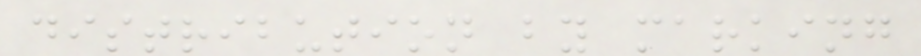distribution by marking
